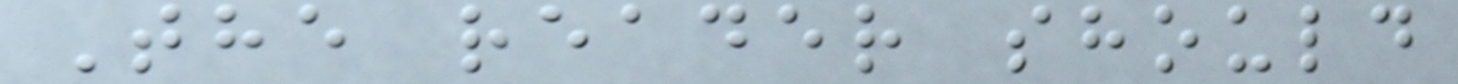The reader should
